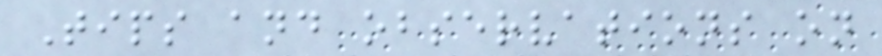Tips and observations on
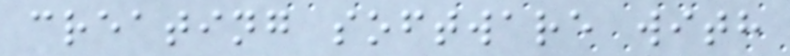creating software with
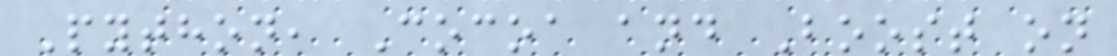Python, Cocoa and Boost on
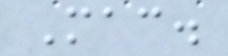Mac.
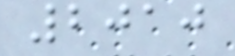2010
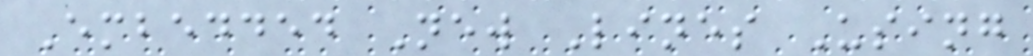Embedded New Lines Using
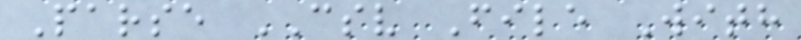Parse CSV File With
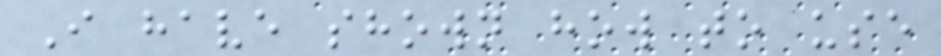I have shown how to use
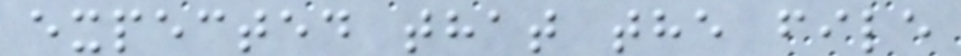expected that the file
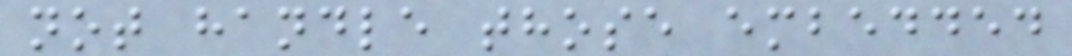not handle those embedded
